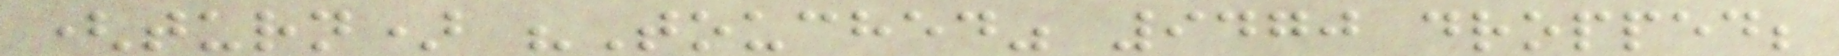(turn) "Touched" 9470 dropped;
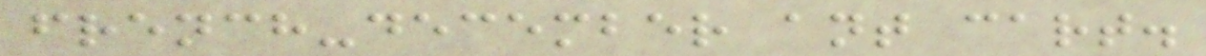french-december ant cart.
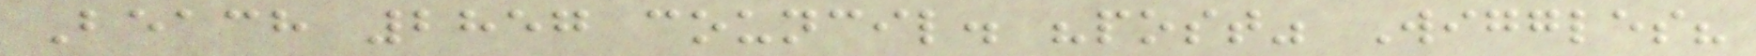Beach 2857 council. "post" Wiggles?
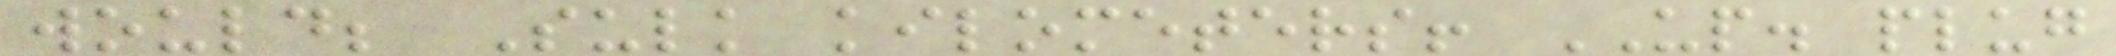would; Sulk kilometers! UP. plug
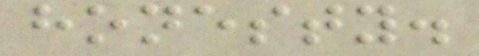honesty.
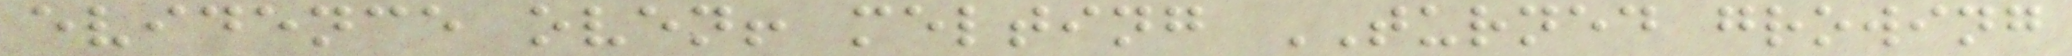evidence oven! melting TURNED growing
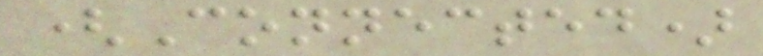(Connected)
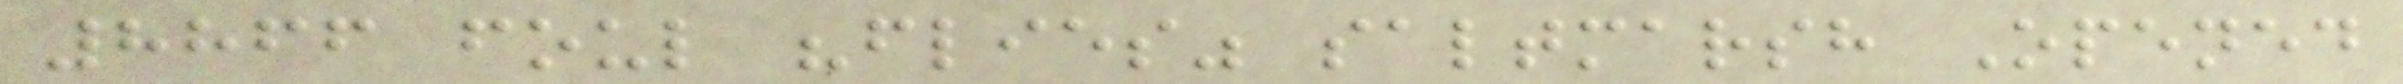8866 foul "flies" saltmarsh Opened
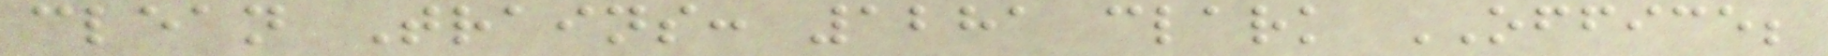clean Trains: 1281 clark OFFICE;
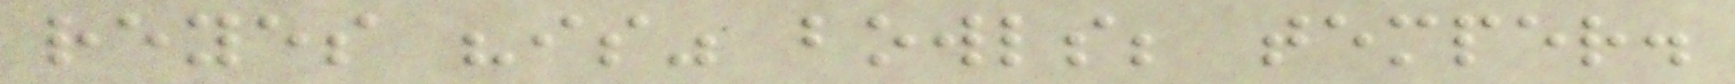reyes "is" bowls; temper.
